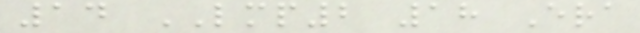14 LMP2 18 Era
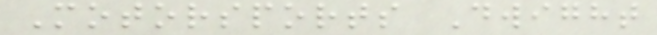Motorsports Dwight
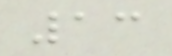13
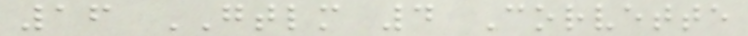16 GTLM 4 Corvette
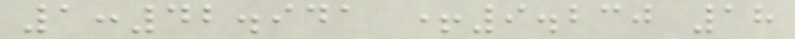1:42.941 +9.230 18
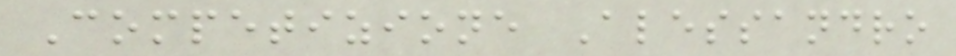Competizione Alessandro
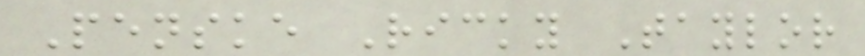Penske Ricky Taylor
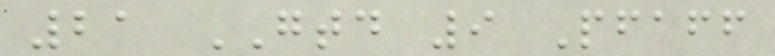21 GTD 9 Pfaff
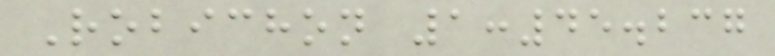Robichon 1:45.237
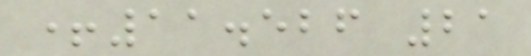+11.526 21
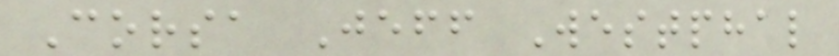Corsa Jeff Westphal
